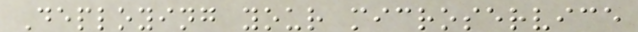Deploying your microservice
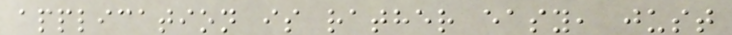application is rather easy, just
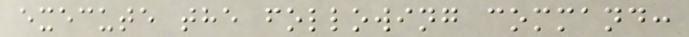execute the following command:
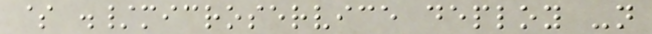$ ./microservice deploy -n
